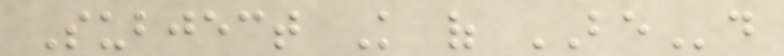Subject Knowledge of BEd
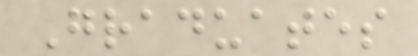Graduates
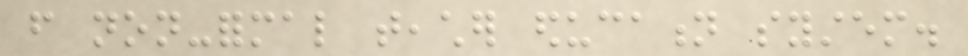from non-formal teacher education system.
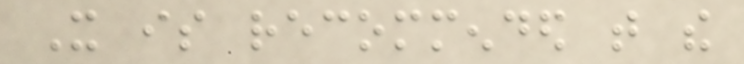It is recommended that the
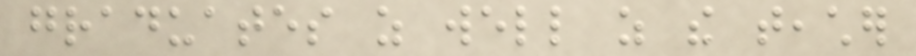graduates as well as the teacher
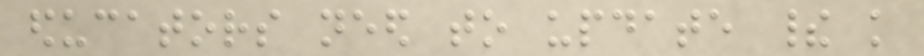educators need to update their knowledge
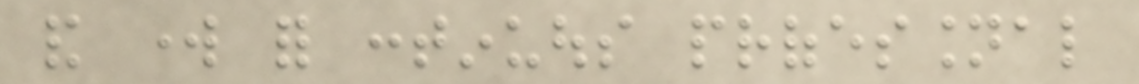and work for continuous professional
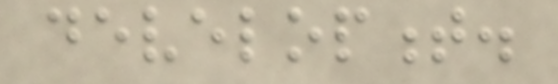development.
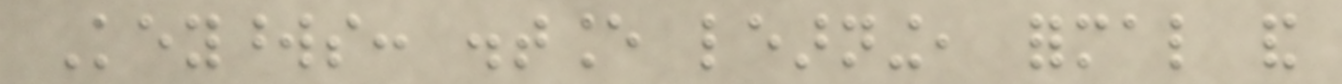Keywords: distance learning, formal and
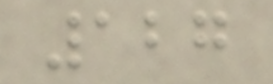127
